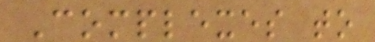Complexes to
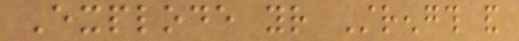Explode your Strength and
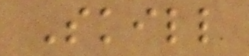Skill
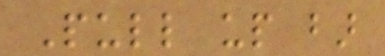Pull up bar
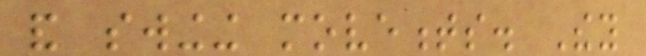and swinging movements. They
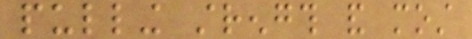pulling strength and most
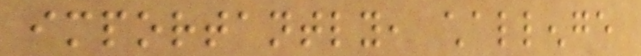importantly, challenge
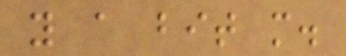you a bit more.
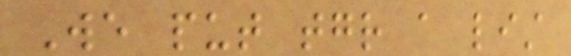We put together a list
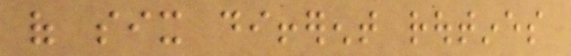of six different routines
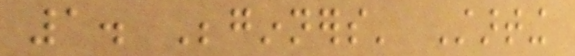1. Beginners' Starting
